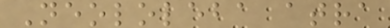Neololeba atra
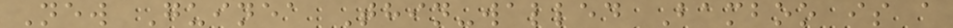New Guinea Thin-walled Bamboo is a
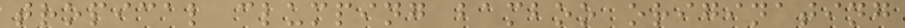tropical clumping bamboo originating
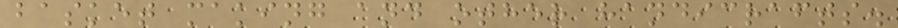basket making and other handicrafts.
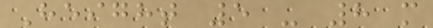Height 5 - 8 m
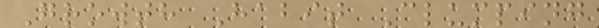Growth Habit Clumping
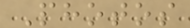Photos
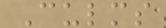Culms
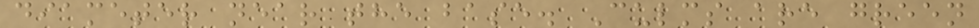diameter near the base. Culms are green
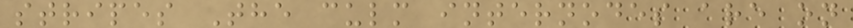stripes The culm internodes are on
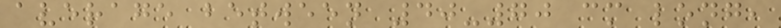average between 40-70 cm long,
